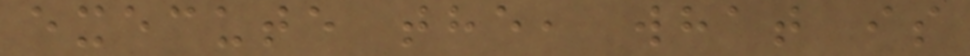execute the, what is
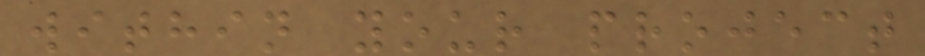within your project
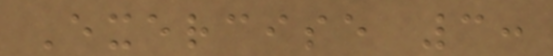Exercise 3:
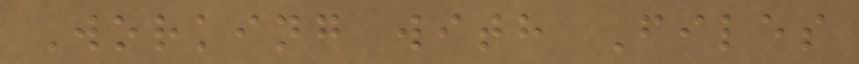Working with Files
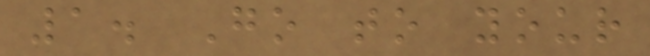1. Go to your
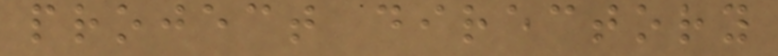project directory
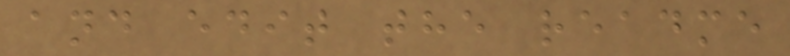and edit the readme
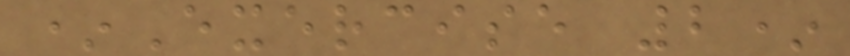*Exercise 2*
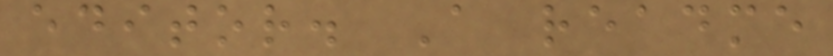editor. A readme
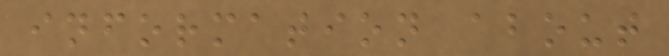information about
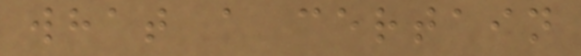what a certain
